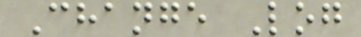Change Log
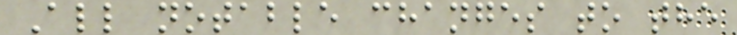All notable changes to the
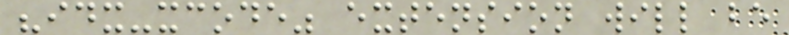"idx-xcode" extension will be
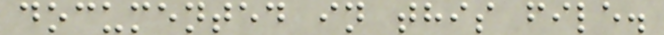documented in this file.
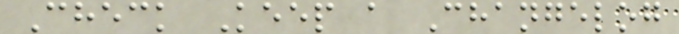Check Keep a Changelog
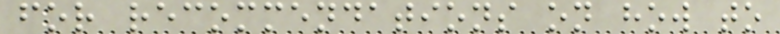for recommendations on how to
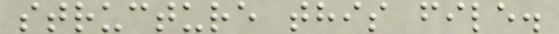structure this file.
